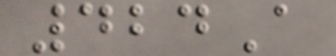424A
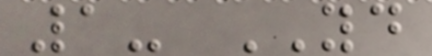1- YD
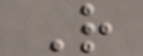R
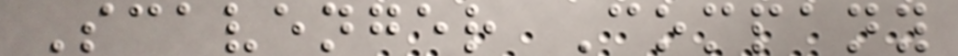Scavenger Company
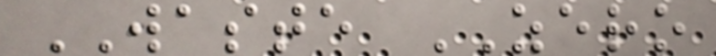WASTE ZERO
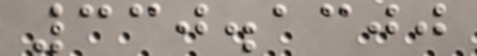330.1300
